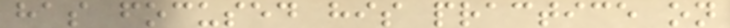has focused his practice on
